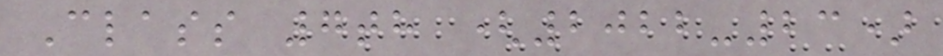Class 7th (2022-23)
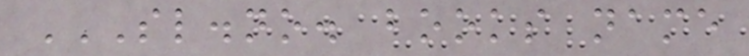SL.NO. BOOKS NAME
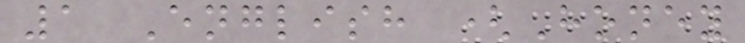1 English (Honey
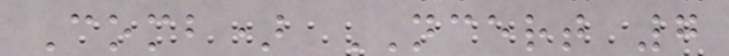Comb) NCERT 7
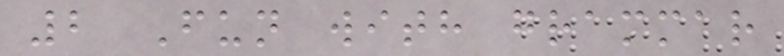2 Fun with grammar
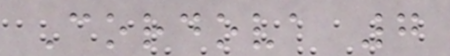Cordova 7
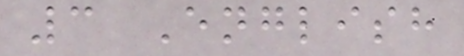3 English
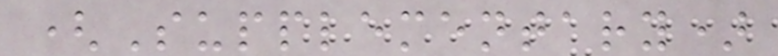(Supplementary)
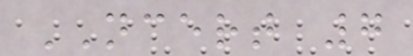NCERT 7
